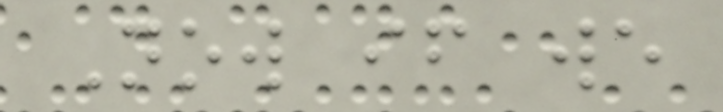Now if we
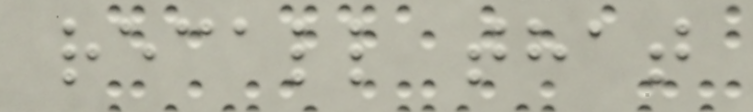recall that
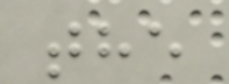the
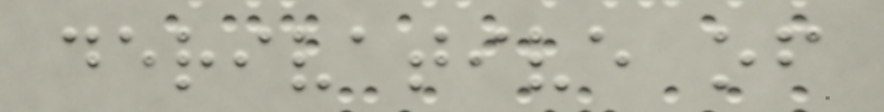derivative of
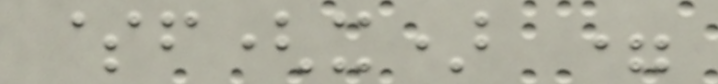$f(x) =
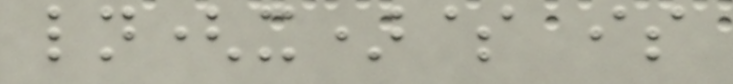ln(x)$ is
